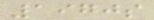1970s
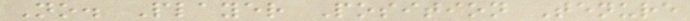No. Player Position Tenure
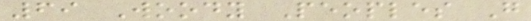69 Woody Peoples G
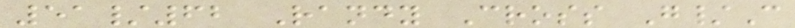51/62 Randy Cross G/C
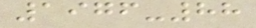1976-88
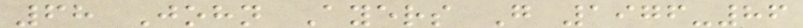68 John Ayers G 1976-86
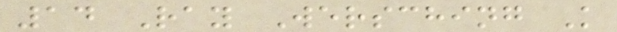14 Ray Wersching K
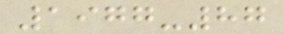1977-87
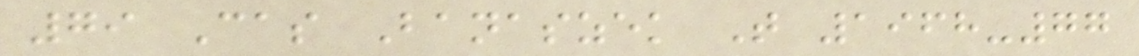79 Cas Banaszek T 1968-77
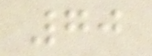70
